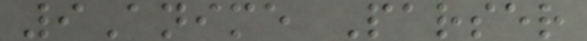9Anime Parser
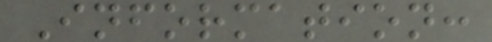Information:
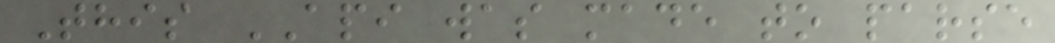This API was made to parse
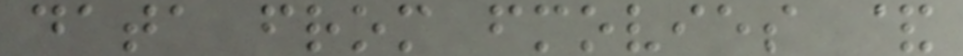data from fmovies &
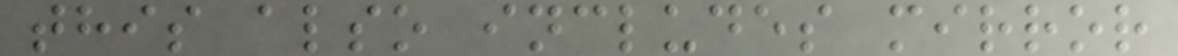this also includes mirror
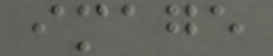image
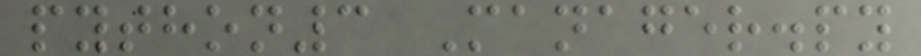python3 Manager.py
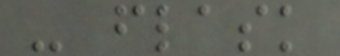- flask
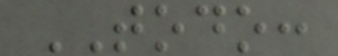TODO:
